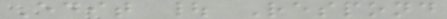Edit | Respond
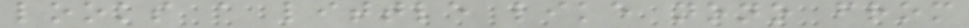looks a little like nono from
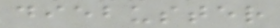diebuster
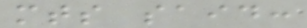mts said:
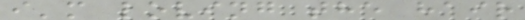i'm loving the hair
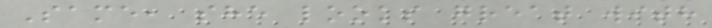Same, she looks great with
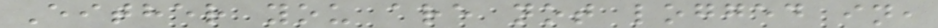Either you are not logged in,
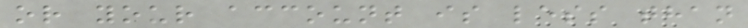or your account is less than
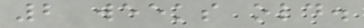2 weeks old.
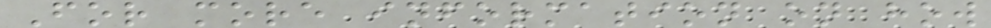For more information on how
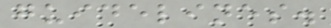guidelines.
